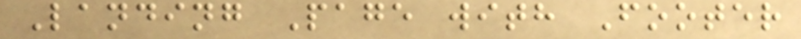Landing Page with Footer
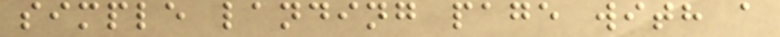simple landing page with a
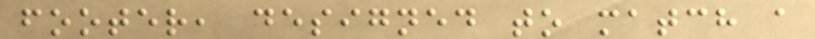footer, designed to match a
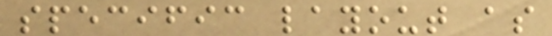specific layout as
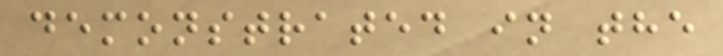demonstrated in the
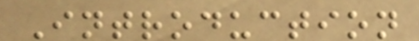Introduction
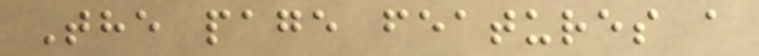The page features a
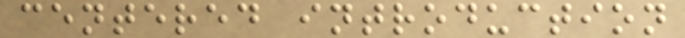centered introduction
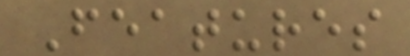Features
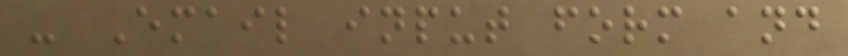- Email input form and
